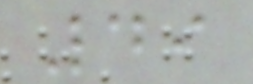49
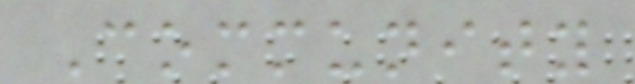Community
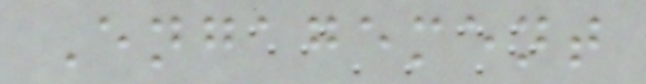Engagement
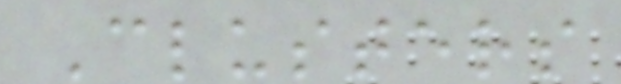Clusters
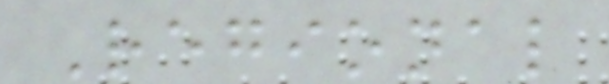Regional
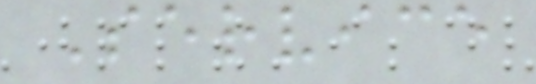Service
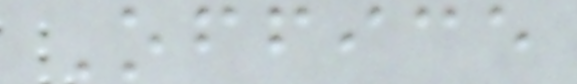Office
